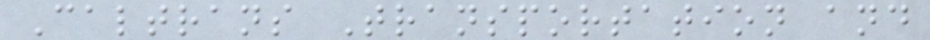Caltrans Transportation and
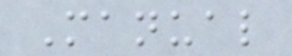Manual
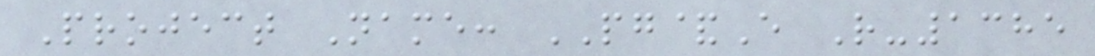Project Name: PG&E R-1385
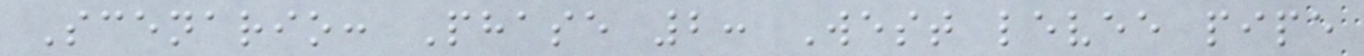Scenario: Phase 2: West levee pipe
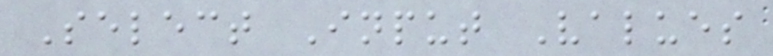Select Input Values
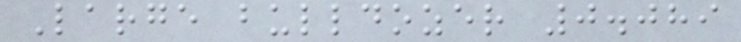Large bulldozer 0.089
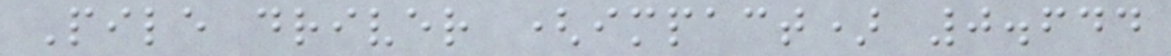Pile driver (impact) 0.644
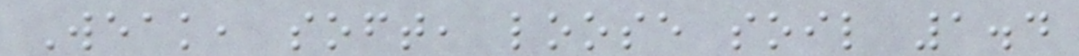Weak, soft, loose soil 1.4
